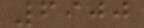6900
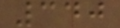340
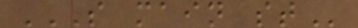S MAIN ST
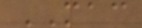MAC
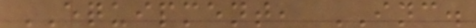EQUIPMENT, INC.
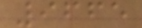9665
